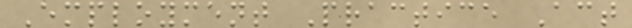Employment Practice Act
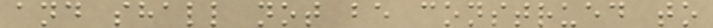and shall not be construed to
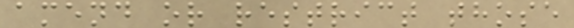amend or restrict those
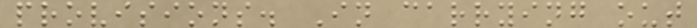provisions. In carrying out
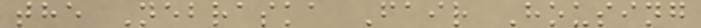the Nebraska Fair Housing
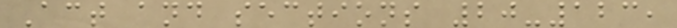Act and sections 20-123,
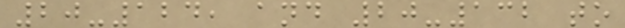20-124, and 20-132 to
